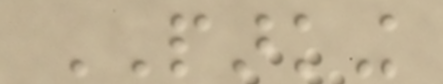PARKING
